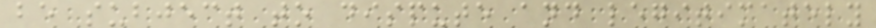be subject to dispute and legitimately
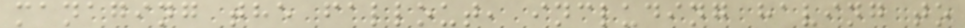managing the fallout, including having to
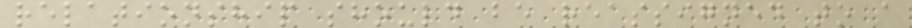relationship should be reassigned to a
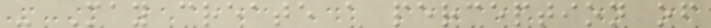- May create a perception of
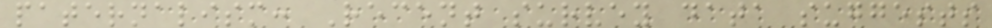paternalism: Recent survey data suggests
